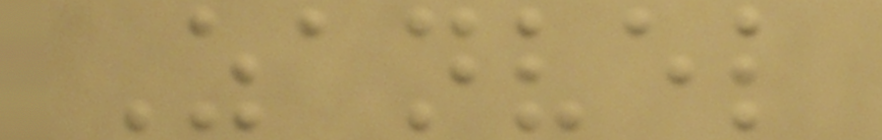Zanvel
